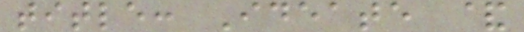title: Ideate &
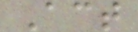Act
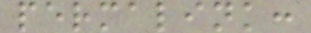permalink:
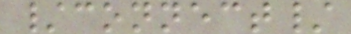/connect/
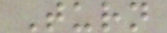Turn
